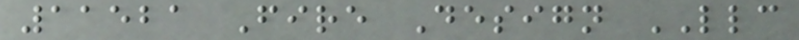11521 Fire Design LLC
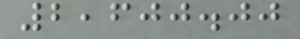2,600.00
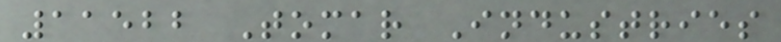11522 Tomar Industries
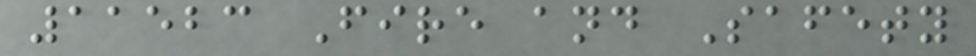11523 Fire and Safety
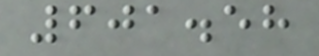601.58
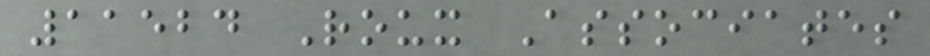11524 Roux Associates
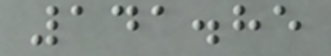141.85
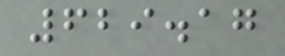629.17
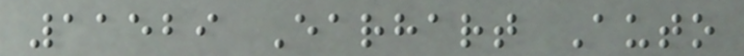11529 Earhart Auto
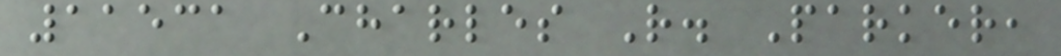11531 Charles R. Parker,
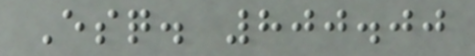Esq. 800.00
